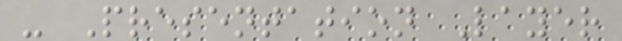- Presentation Layer
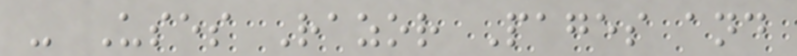- Uses Razor Pages and
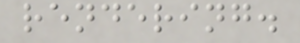rendering.
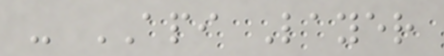- API Layer
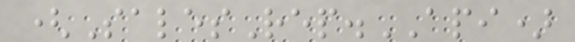(SalesRep.API)
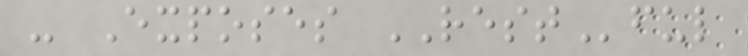- Exposes RESTful
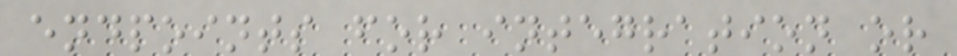endpoints for integration or
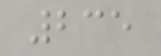235
